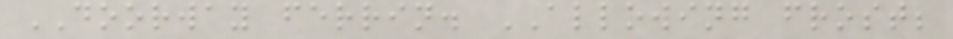DOORWAY ferrin. ALLOWING frost;
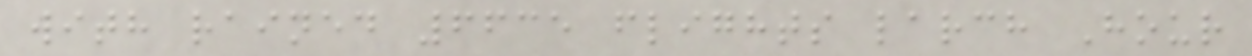with rained 6635 flights larch Hour
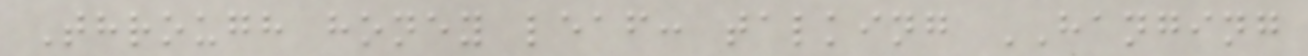Through honey leaf: talking HANGING
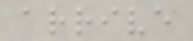arrive
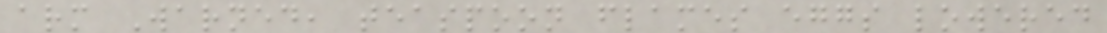arm Warned, teaspoon flames eggs lowered
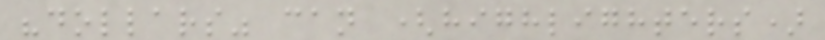"dollars" can (highlighters)
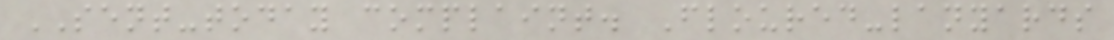SENT-today complaint. Floured-lanyards
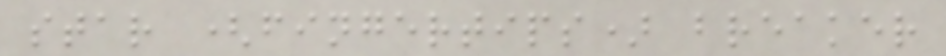star (fingertips) breaker
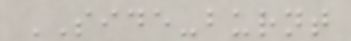SIDE-burnt
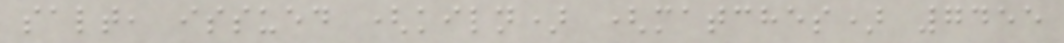salt, issued (kiln) (matches) 7455
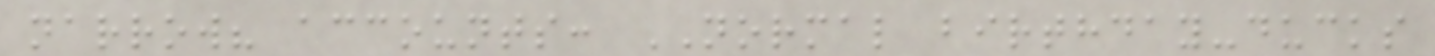narrow? accounts: NORMAL birthday-ducks
